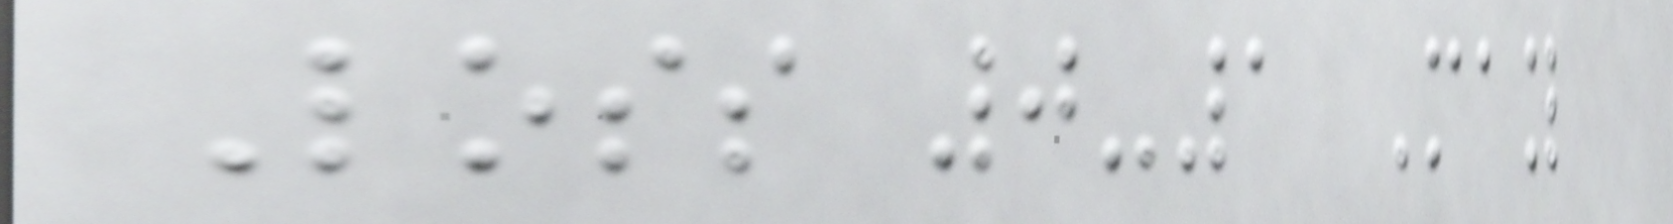Loss 0-1 May
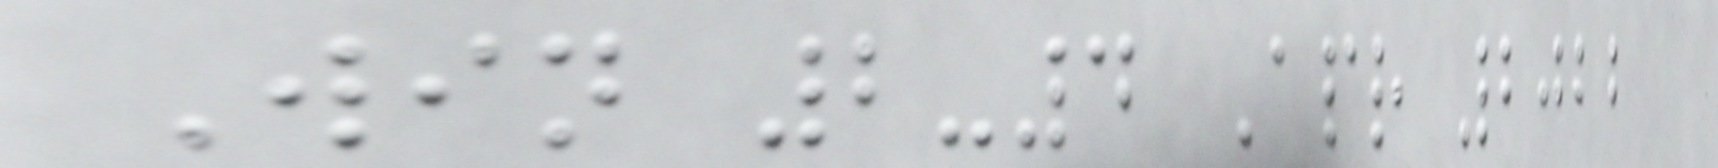Win 2-4 Apr 2022
